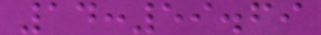14:59.69
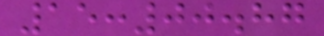15:00.87
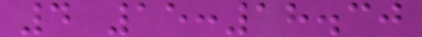4 15:18.30
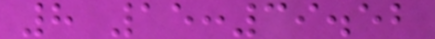8 15:39.52
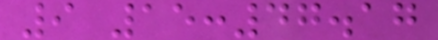9 15:47.17
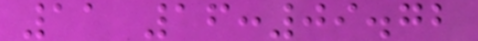11 16:09.72
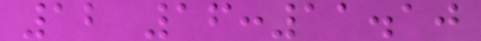12 16:11.10
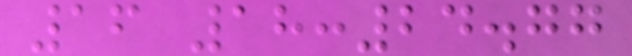16 18:24.77
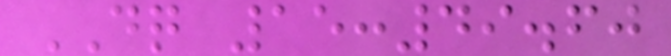DQ 15:49.60
